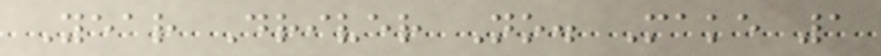Year Driver No. Make 1
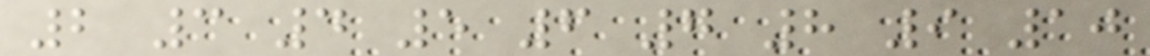2 3 4 5 6 7 8 9 10
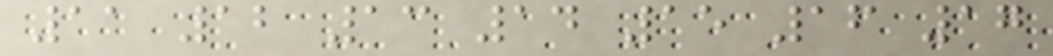11 12 13 14 15 16 17
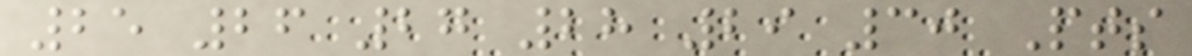25 26 27 28 29 30 Pts
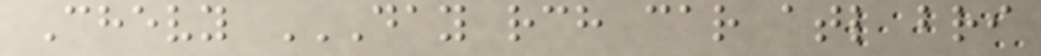Chevy DAY RCH CAR ATL BRI
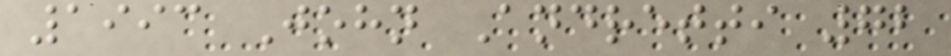1993 John Andretti 72
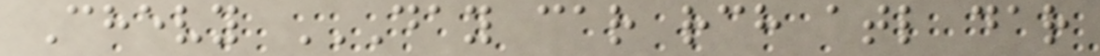Chevy DAY CAR RCH ATL DAR
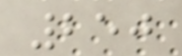250
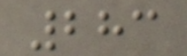283
